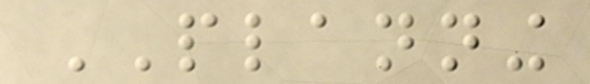PLANNING
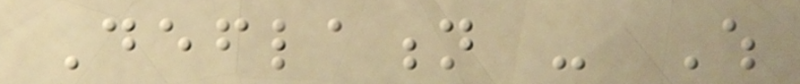Deflation - Which
